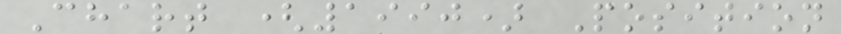Chart (1990) Position
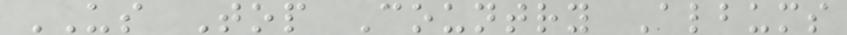US Top Country Albums
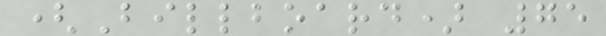(Billboard) 75
